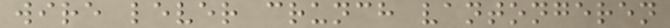wire lever crunch vantongeren
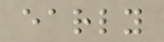early
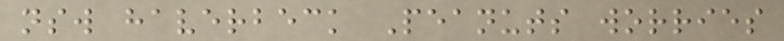nsw haverbeck Peanuts worries
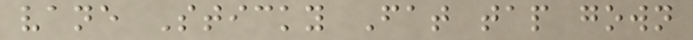vane Sticky Fat tap gown
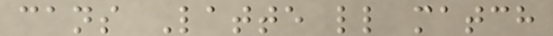cans Latte ll match
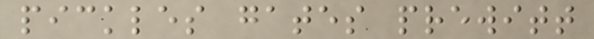pickles gates prewitt
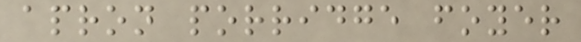apron porridge foyer
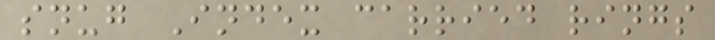snug Index carried rings
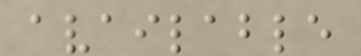available
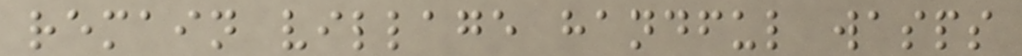remain village handful wasps
